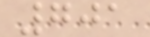701
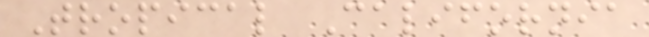Tropical California
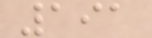191
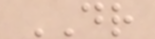DR
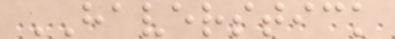HAVERSTICK
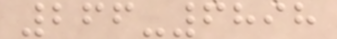266-6898
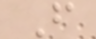F
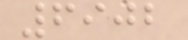6902
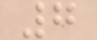7
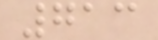713
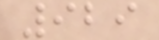929
